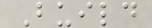Build
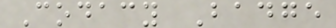Codacy Badge
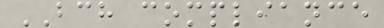BCH compliance
